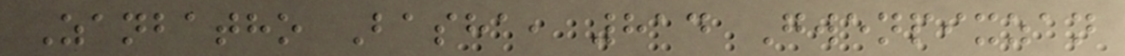Zanbatho Basha, 814 Gwenpixzan
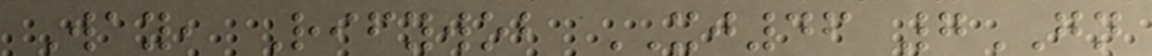Way, Rifywob XJ46 7GN
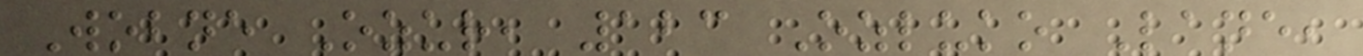Wobne Ozur, 123 Ozluko Lane,
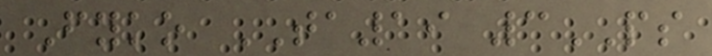Fyko TA19 3PS
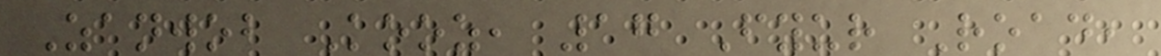Zanwob Kooz, 17 Fyur Road,
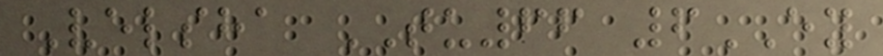Velsha TU66 6EY
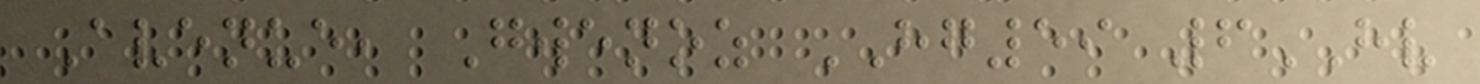Avenue, Gwenoz HG59 6HV
